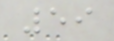59
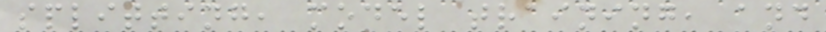splitting, model training, and
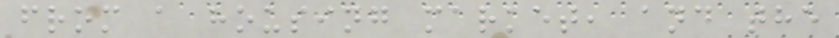from a housing market, and the
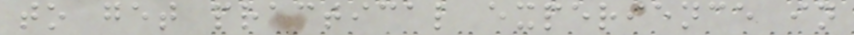to get practical experience in
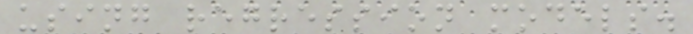using regression models.
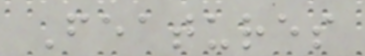Features
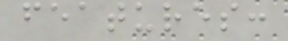features:
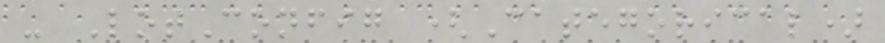- LotConfig (Categorical)
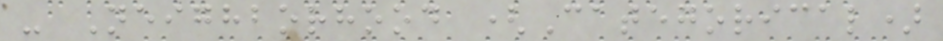- Neighborhood (Categorical)
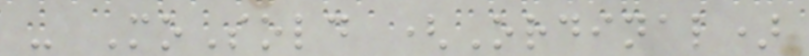- MoSold (Ordinal)
